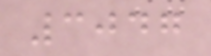3047
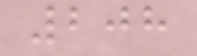208
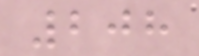208
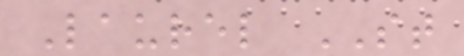Laurel ST
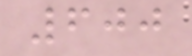600
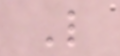L
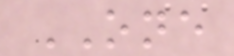ONE
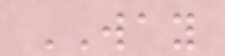WAY
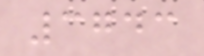3743
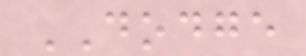DODGE
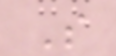S
